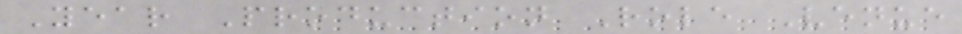Year Production Role Venue
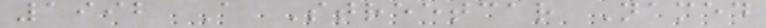1992 A Streetcar Named
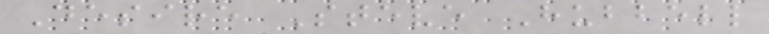Desire Steve Hubbell
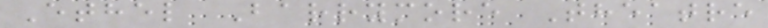Ethel Barrymore Theatre
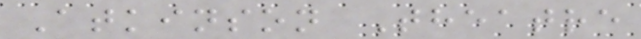Atkinson Theatre
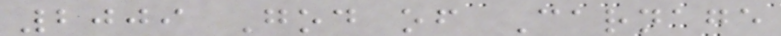2009 God of Carnage
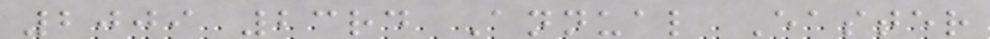2009 23rd Annual Easter
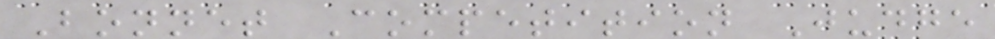Bonnet Competition Judge
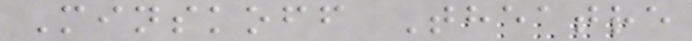Minskoff Theatre
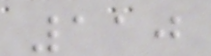110
